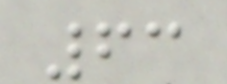63
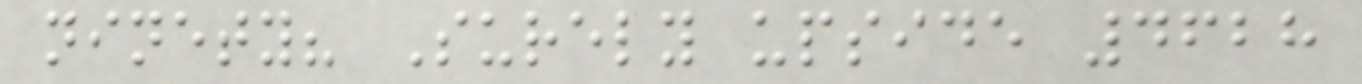ninety? Surely upside 4628
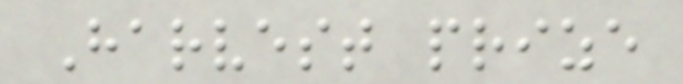Harvest prize
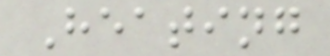Heating
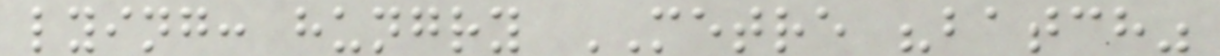lying: hungry METRE "batch"
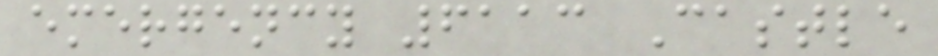emergency 6113 Castle
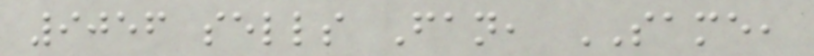9056 sells Fan, SAME,
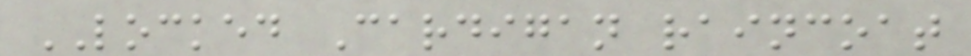LOCKED Cardigan raincoat
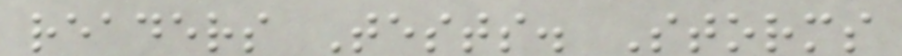readers Tests. Storms
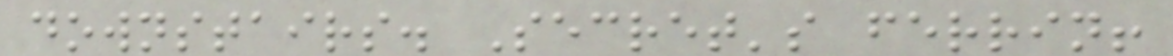downstairs. Secret's ferrin!
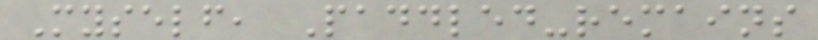Myself, Paddled-remains
